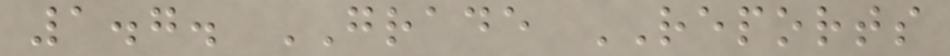1.7. GRADE REPORTS
